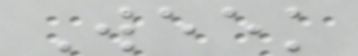Week
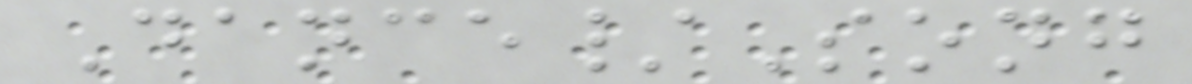Dance/Song
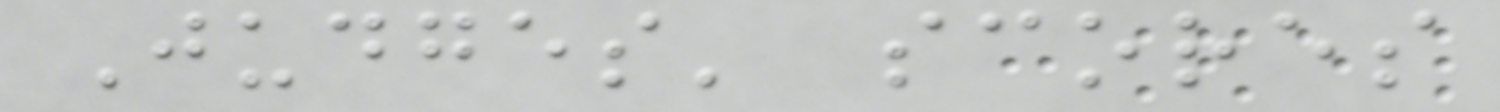Judges' scores
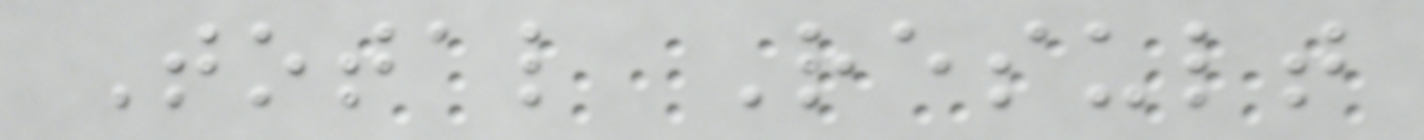Total Result
